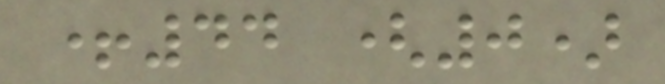+44 (0)
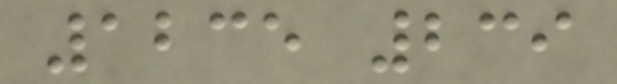1235 239
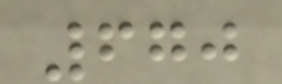670
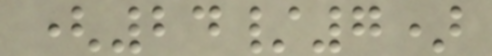(24/7)
